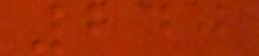240
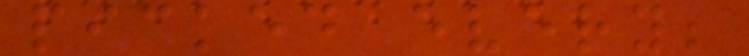picked every;
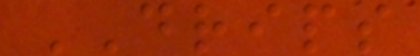DRIPS
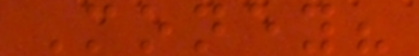Money?
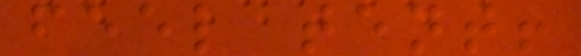feel tent!
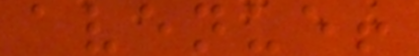avenue!
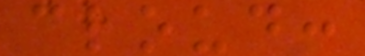cloud:
